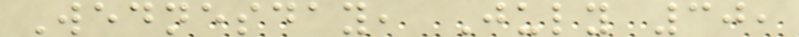Wednesday, July 30,
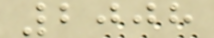2008
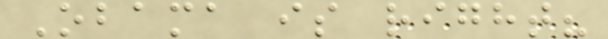Obama is right?
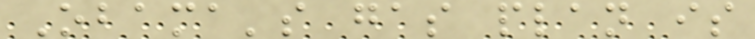Obama's gas plan is
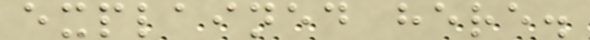explained here.
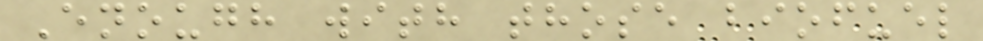Enough with those biofuel
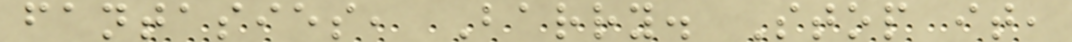fantasies, Barry. Stop it,
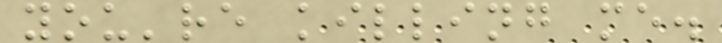you're killing me.
